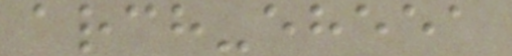arch-eheea
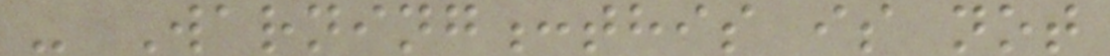- Warning:this is not
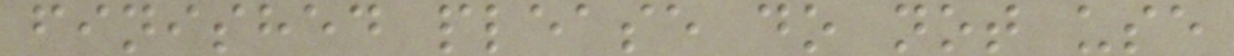finished please do not use
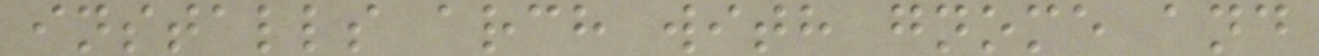installs arch with gnome and
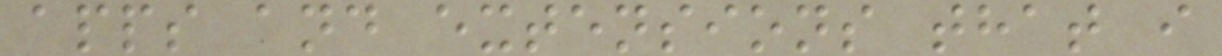apps and extensions that i
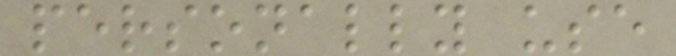personally use
